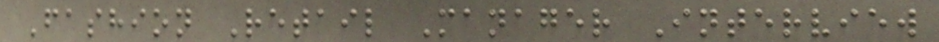Fashion Retail Manager Interview
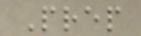Prep
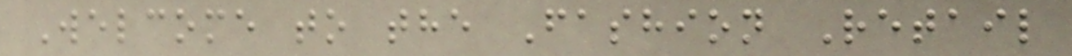Welcome to the Fashion Retail
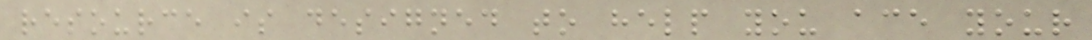resource is designed to help you ace your
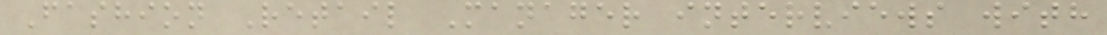Fashion Retail Manager interviews with
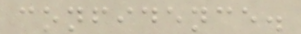confidence.
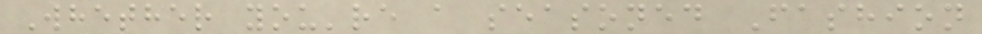Whether you're a seasoned Fashion
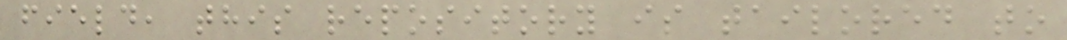field, this repository is tailored to
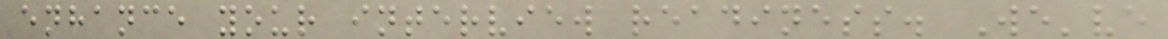enhance your interview readiness. We've
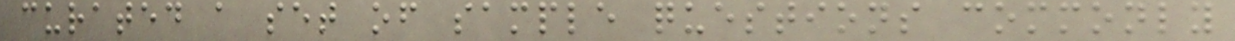curated a set of sample questions commonly
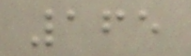165
